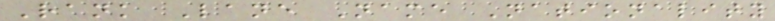Rank Lane Name Nationality
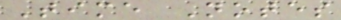Time Notes
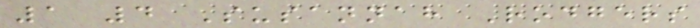1 4 Susannah Rodgers
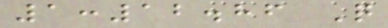1:12.86 Q
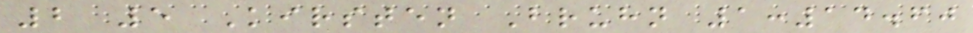2 5 Kirsten Bruhn 1:14.60
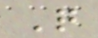Q
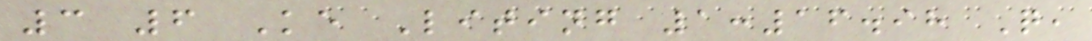3 6 Ke Liting 1:16.98 Q,
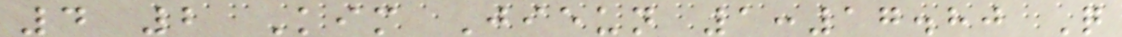4 2 Kim Jieun 1:17.80 Q
